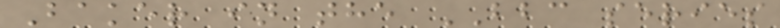Baker in the BBC series
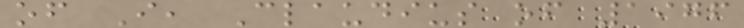of I, Claudius of 1976
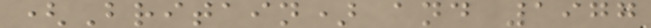(Britain) and 1977
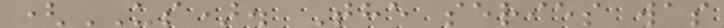(US). The series was
